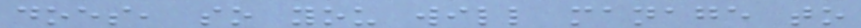does, so you will manage to
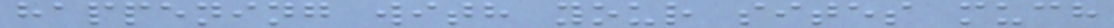happening with your sites much
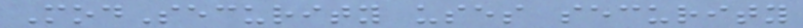ModSecurity uses security
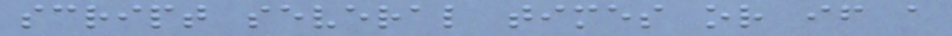script several times or if a
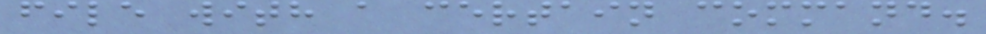file with a certain command.
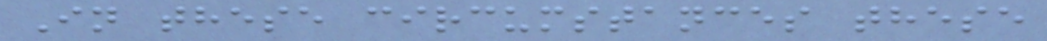In these circumstances these
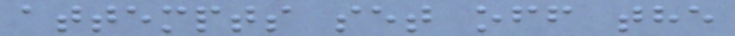attempts set off the
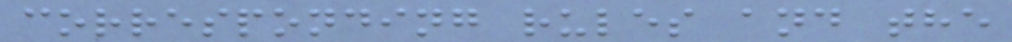corresponding rules and the
